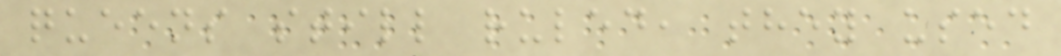queens still ruled, they used
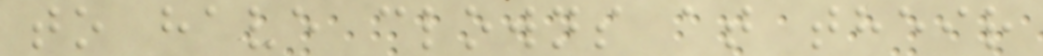to have clowns at their
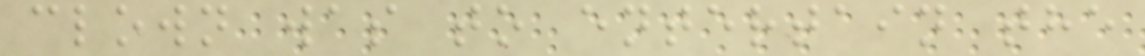clown was to entertain the
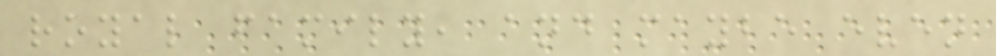royal family, and maybe even
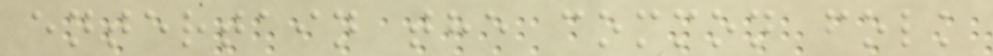entertain the common folk
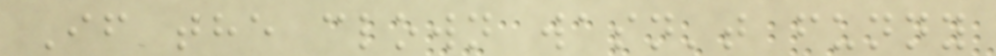If the clown wasn't funny
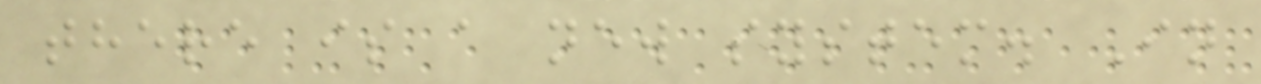there is a new system. In
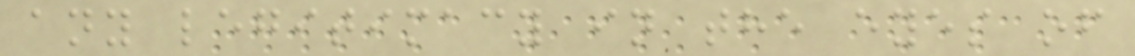any legitimacy in the eyes of
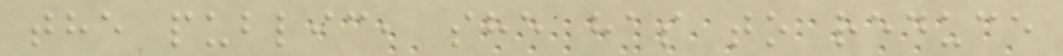the public, she has to reduce
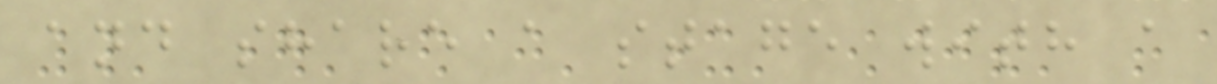and share a stage with a
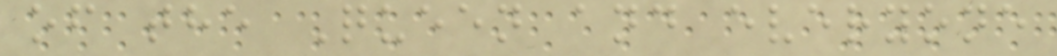of the Queen and everyone
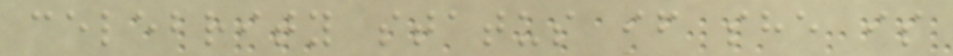celebrity status if she is
